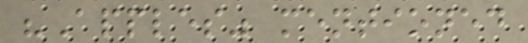"Apples" mentioned
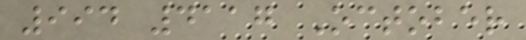994 4117 October
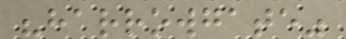"harrowgate"
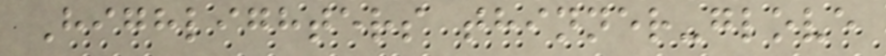Highlighters thinner-glove
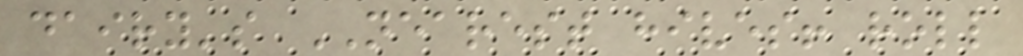dairy's NEAREST hives! roll
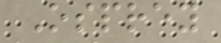Osprey
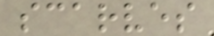scarves
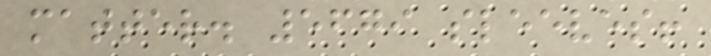matter. 5679 sleeves!
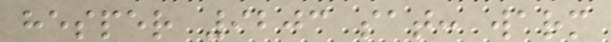hesper 9203 sat: warm
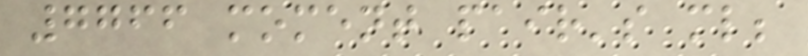7766 moment pair's ml;
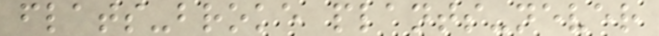flats-broke plants-never
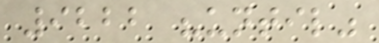9222 "until"
